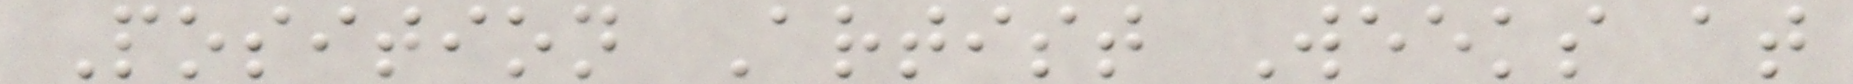Position Artist Weeks at
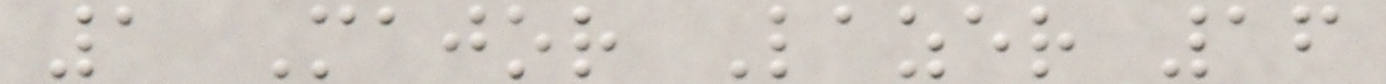1 Major Lazer 16
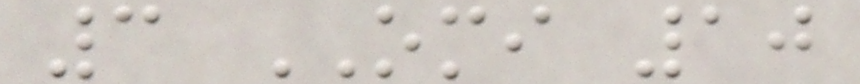3 OMI 10
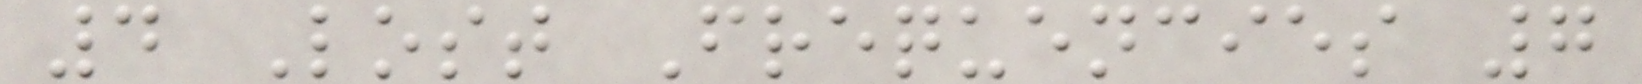4 Lost Frequencies 7
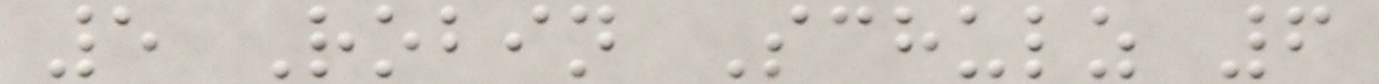5 Robin Schulz 6
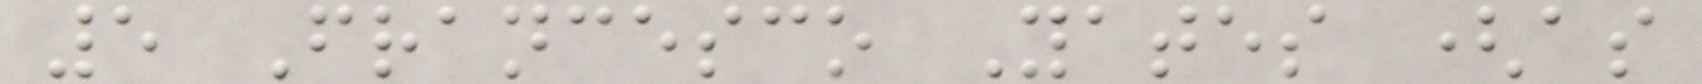5 Francesco Yates (as
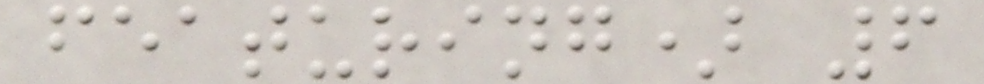featuring) 6
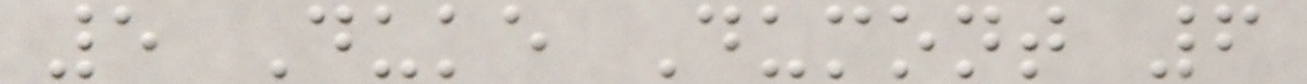5 Duke Dumont 6
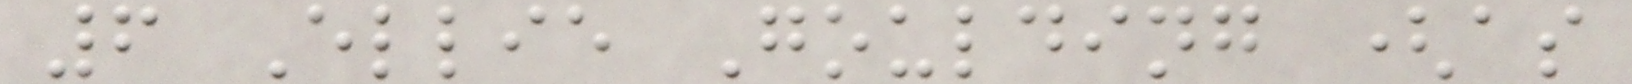6 Ellie Goulding (as
